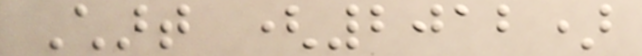Chart (2012)
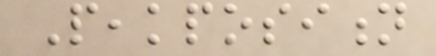Peakposition
